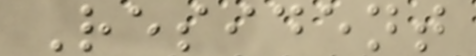Resident
